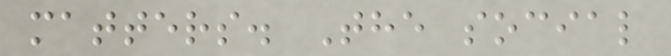matters. The social
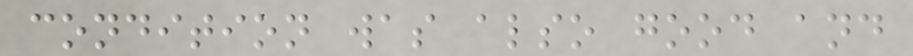condition was also good and
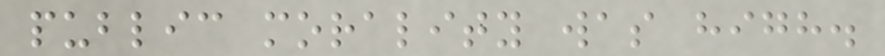public morality was high.
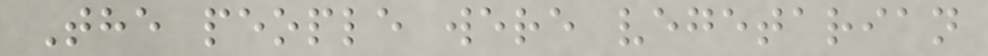The people were vegetarian
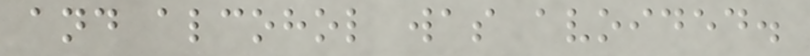and alcohol was avoided.
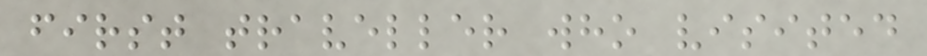first traveller who visited
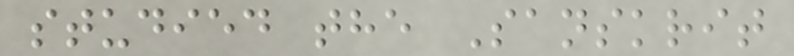studied the Sanskrit
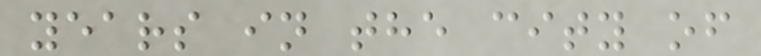years in the city of
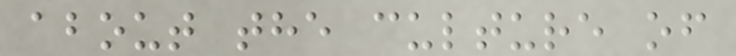about the culture of
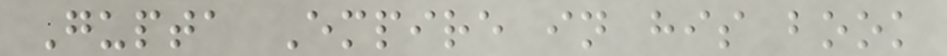Gupta Empire in his book
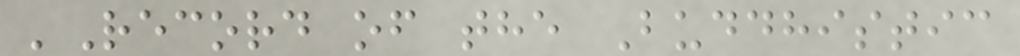'Record of the Buddhistic
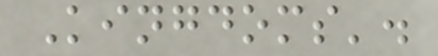Kingdoms'.
